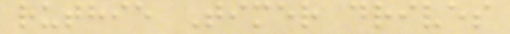ruthie Timer drives
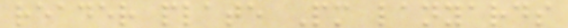reader plate Pm lanyards
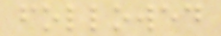followed
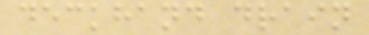deckhand drain
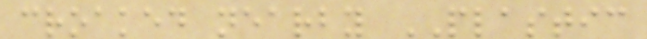croaked nearby PLASTIC
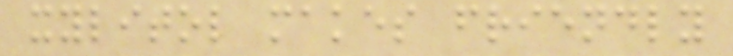xylitol makes friendly
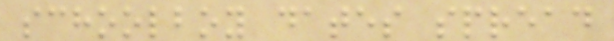schoolboy dates spread
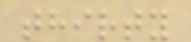thirty
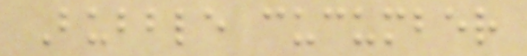Bubble cucumber
